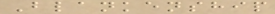Blankenship
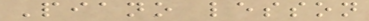Piano lesson
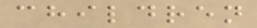children
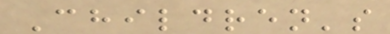Children's
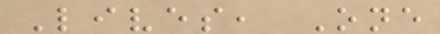Lives, One
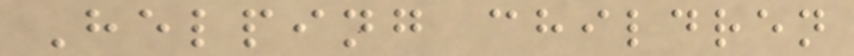Helping children
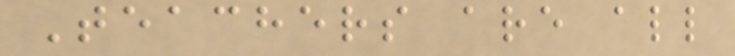Teachers are all
